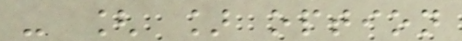- [ ] option
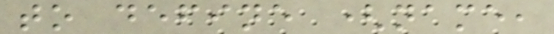to define (name,
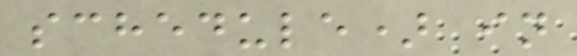schedule) in
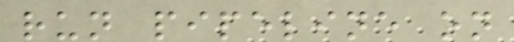run pipeline on
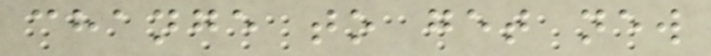change to get new
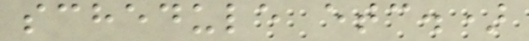schedule etc.)
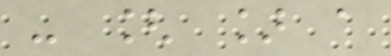- [ ] a
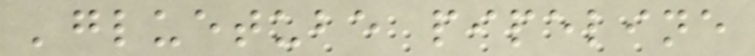'gluetube pipeline
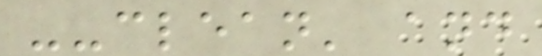--clean' and
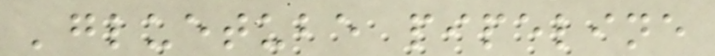'gluetube pipeline
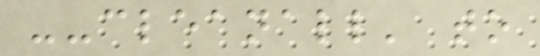--cleanall' to
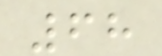68
